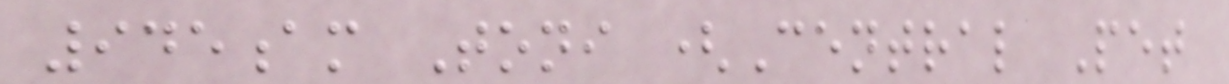945am Toni (Central Pet
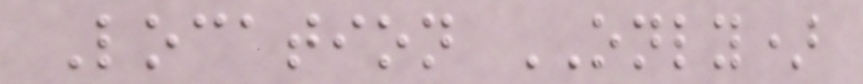Location ONLY)
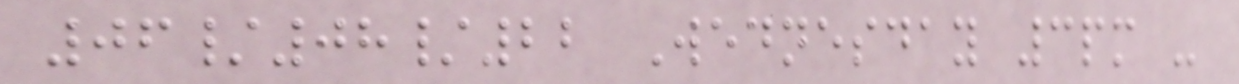06/08/22 Wednesday 3pm -
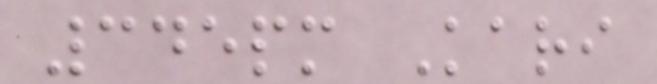345pm Kari
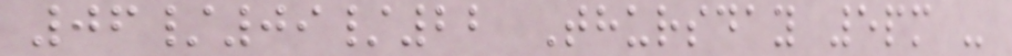06/09/22 Thursday 5pm -
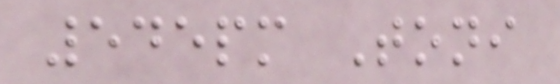545pm Toni
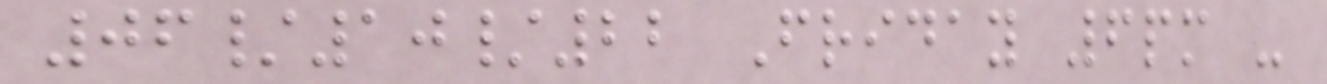06/10/22 Friday 6pm -
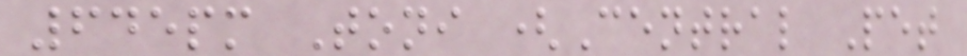645pm Toni (Central Pet
